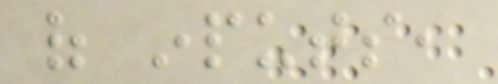of inputs,
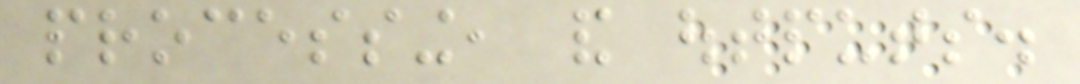processing, and outputs.
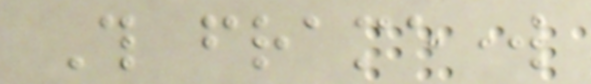This framework
